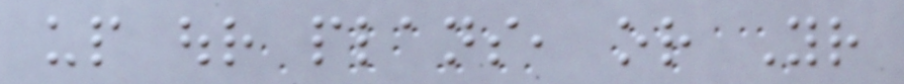up our plans, or Your
